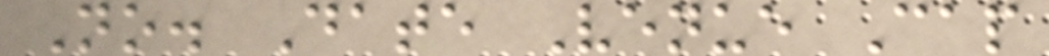No. Date Venue Cap
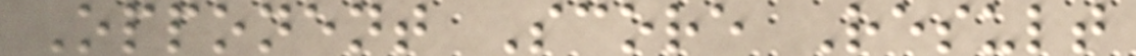Opponent Score Result
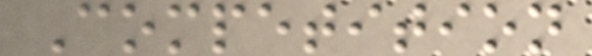Competition
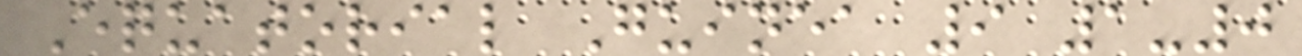Equatorial Guinea 9 1-0
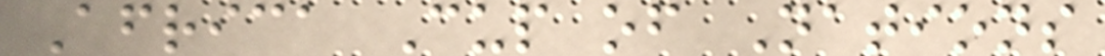Africa Cup of Nations
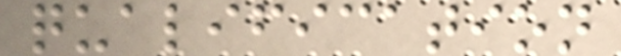qualification
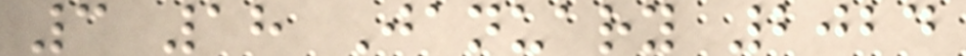3 18 January 2024
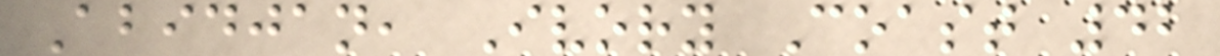Abidjan, Ivory Coast 42
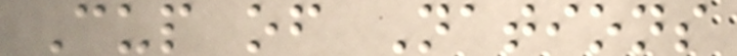Cup of Nations
